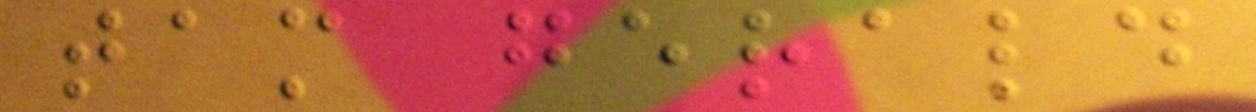tam gerald
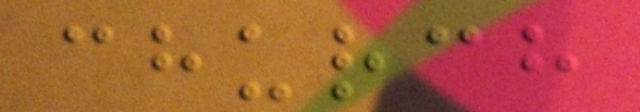church
